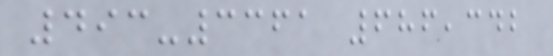493-3361 686,342
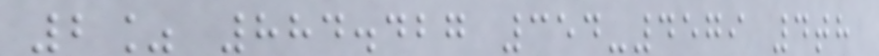2% 884.427 354-4579 4th
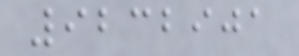9232901
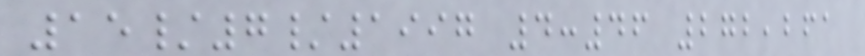15/7/1997 4:46 272,261
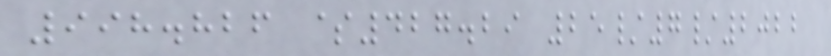998.826 $427.29 25/7/2022
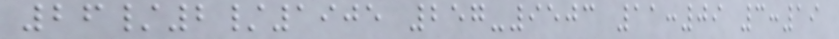26/2/1905 257-9503 11:09 3:19
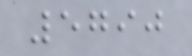5790
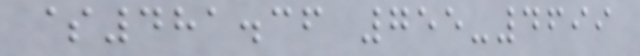$481.36 755-4699
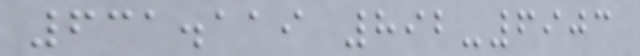631.119 892-6903
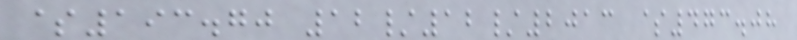$193.70 12/12/2013 $473.08
